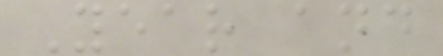Year and
